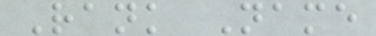Rank Name
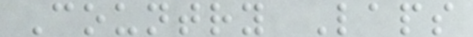Country Laps
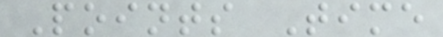Points Time
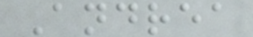Andrea
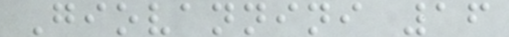Giovannini 16
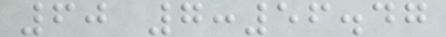60 7:56.47
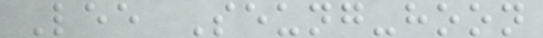Lee Seung-hoon
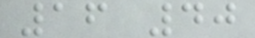16 40
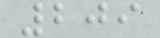209
